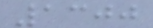1300
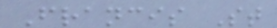Francis St
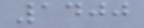1400
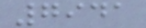7941
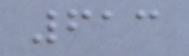613
